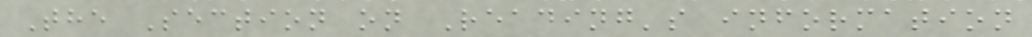The Section on Reading's information
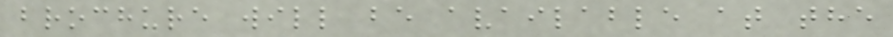brochure will be available at the
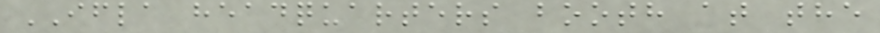IFLA headquarters booth at the
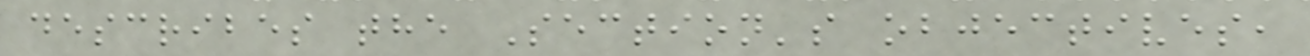describes the Section's objectives,
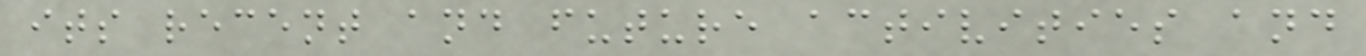its recent and future activities and
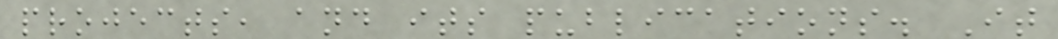projects, and its publications. It
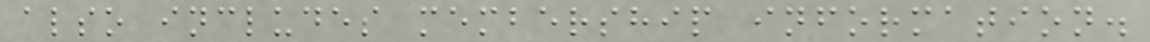also includes membership information.
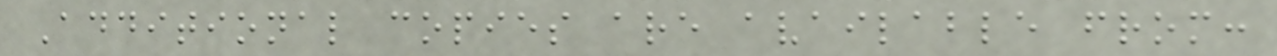Additional copies are available from:
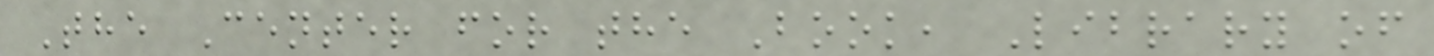The Center for the Book, Library of
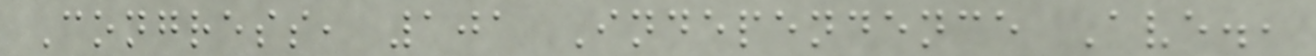Congress, 101 Independence Ave.,
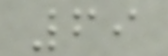69
